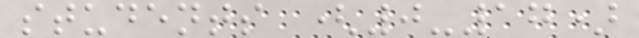students (0-17)
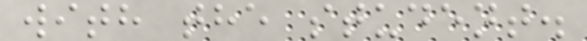with the student.
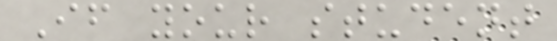If your student
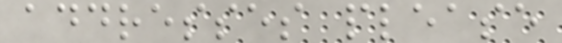addresses please
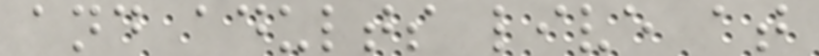and adults live at
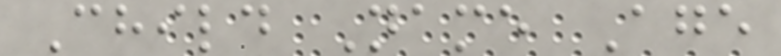Child Name Age
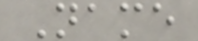Name
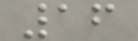16
